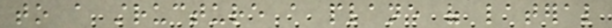to a structure a plane of lateral
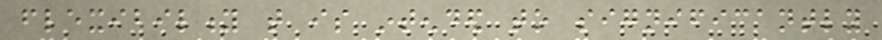flexibility that is intended to significantly
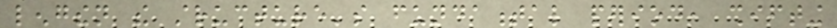lengthen the structure's fundamental period, shifting
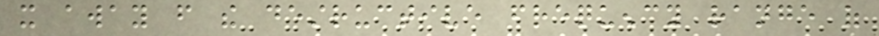it away from the destructive frequency range of
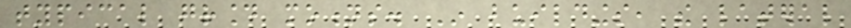typical ground motions. In buildings, the lateral
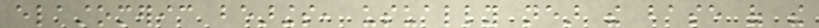elastomeric bearings, usually near the base of the
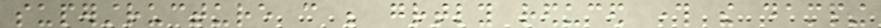superstructure can be greatly reduced through the damping
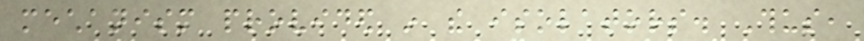mechanism provided in the isolators. Thus,
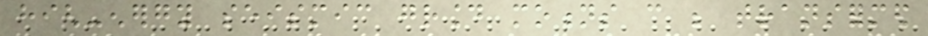high-energy seismic ground motions can be transformed
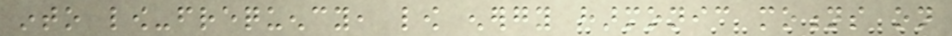into low-frequency, low energy harmonic motions on
